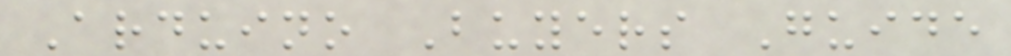Arduino Buyers Guide
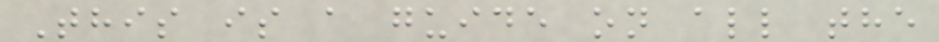This is a guide on all the
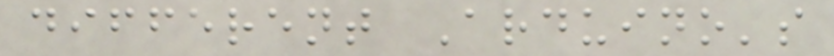different Arduino's
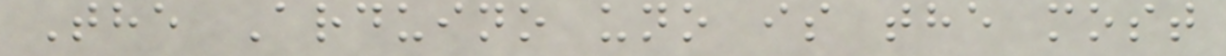The Arduino uno is the most
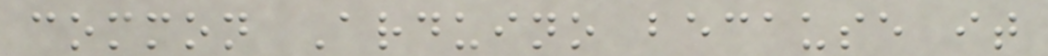common Arduino because it
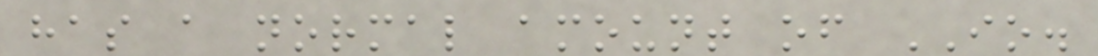has a normal amount of IO.
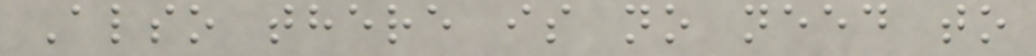Also there is no need to
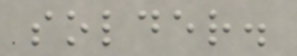solder.
